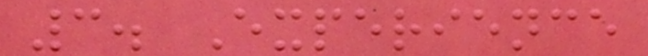3. Experience
